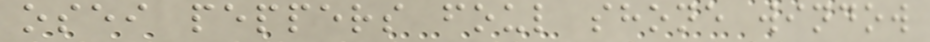osei peppers foul shone window
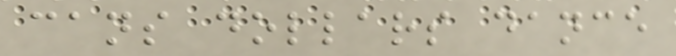cans dollars dance
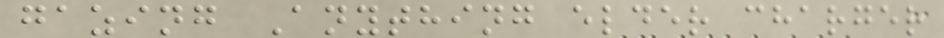gazing Anything elder charger
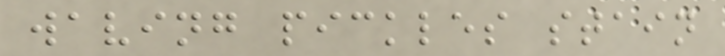waving pickles stain
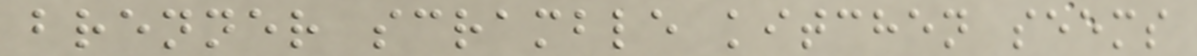brenner scramble kitchen seems
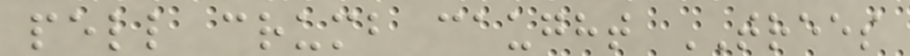pell crumb caught TREES
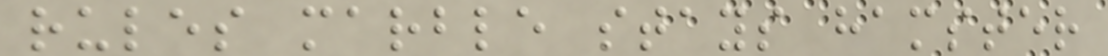rules marble stays hamster
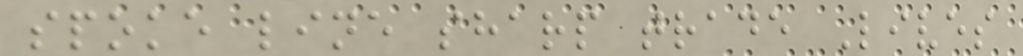spoke line sharp trade Lives
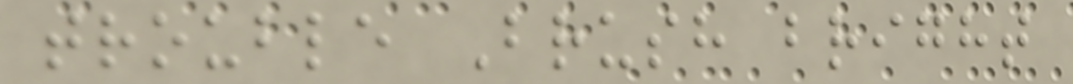trouble Brush bright
